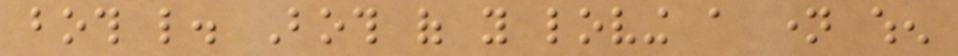both like. Both of you loving a name when
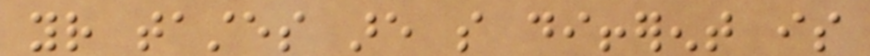your tastes are so different is
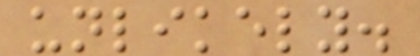unlikely.
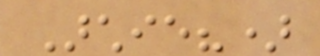Archie?)
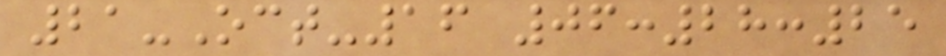21-Oct-16 06:28:25
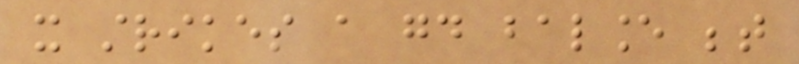it strikes a good balance between
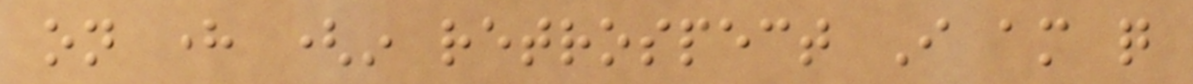on here (in retrospect I am quite
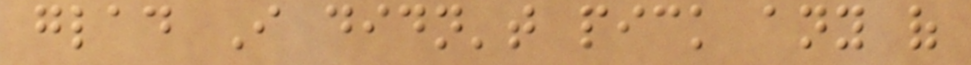glad I didn't pick any of
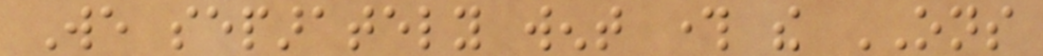We separately went through the ONS
